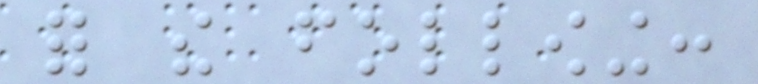for the following:
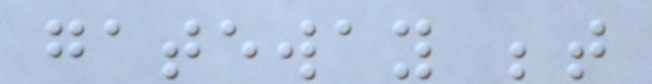gateway between
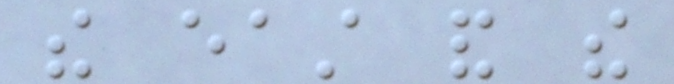the east and the
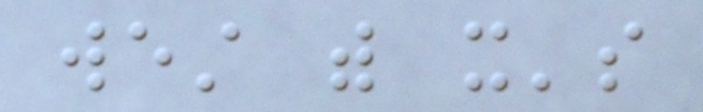west with it's
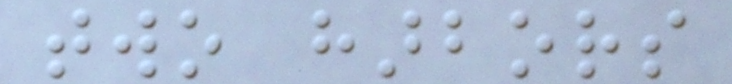two harbors
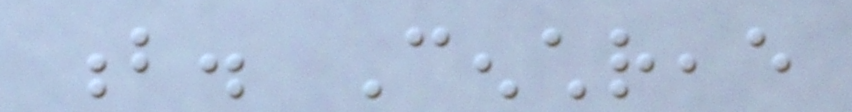b. Cenchreae
